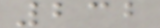232
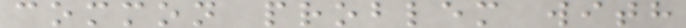common problem with
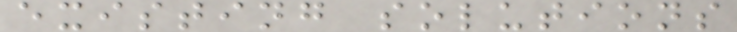existing solutions
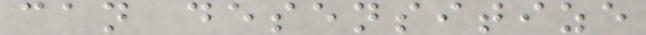can desensitize
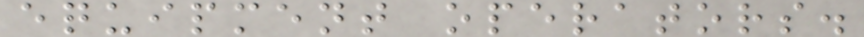equipment operators.
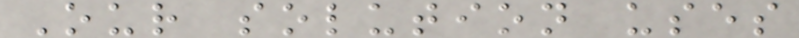Our solution uses
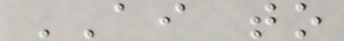AI to
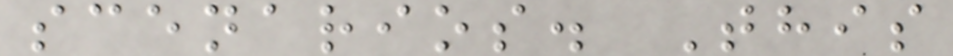scenarios. This
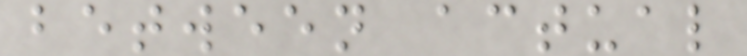between actual
